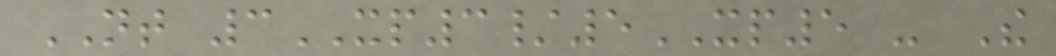NT 3XP3/5XP5 - The
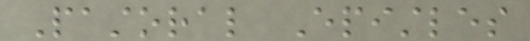Pastoral Epistles
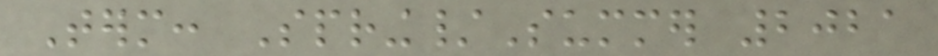Term: Spring/Summer 2021
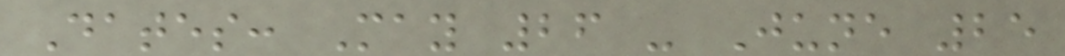Dates: May 26 - June 25
